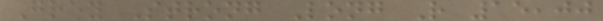Grey Strong Long R 15,00
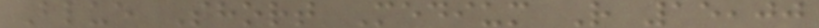Blue Short Medium R 15,00
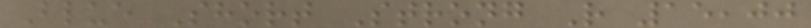Blue Short Strong R 15,00
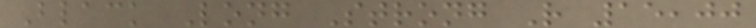Black Long Strong R 15,00
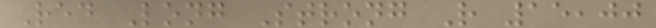Red Long Strong R 15,00
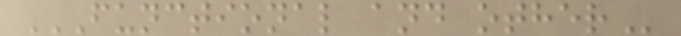FUNCTIONAL AND OTHER
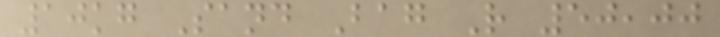10kg Sand Bag R 50,00
